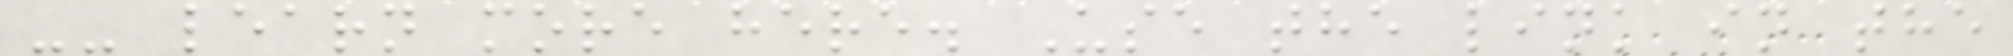-- learn more here. Use the link in the
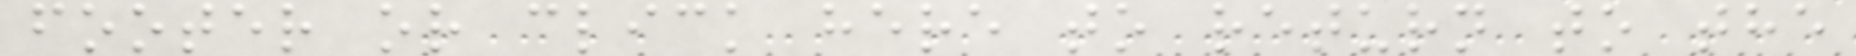footer or click here to return to the
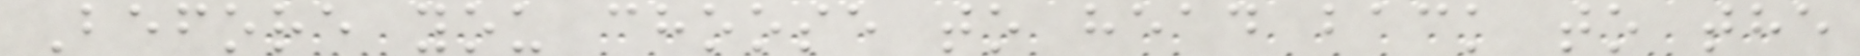Before you choose to head back to the
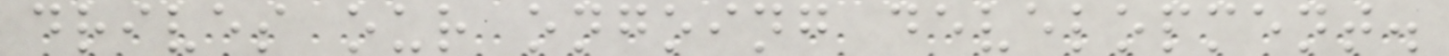drives our ongoing development.
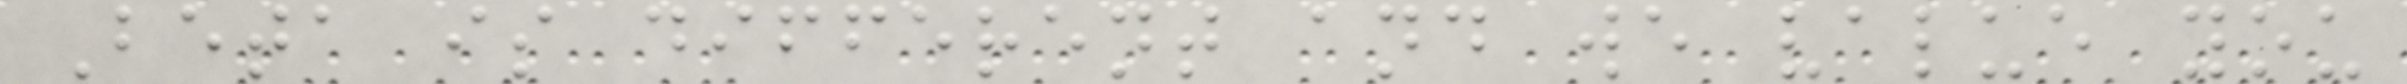Beta is different and we value you
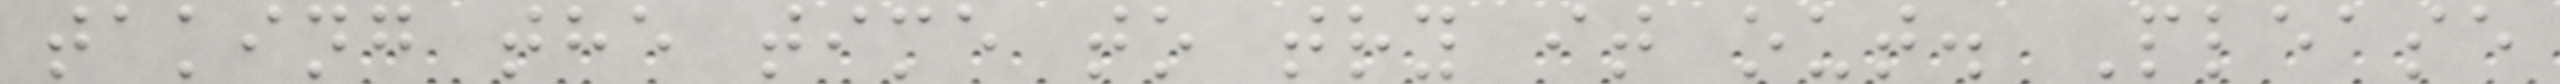taking the time to try it out. Please
